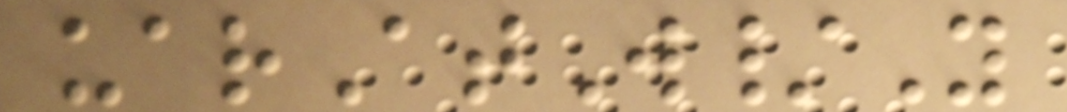uarAtW/Y
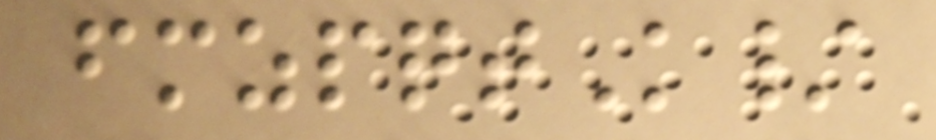fmzpqtK/
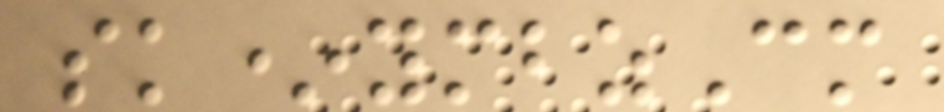sk*ymbzCm
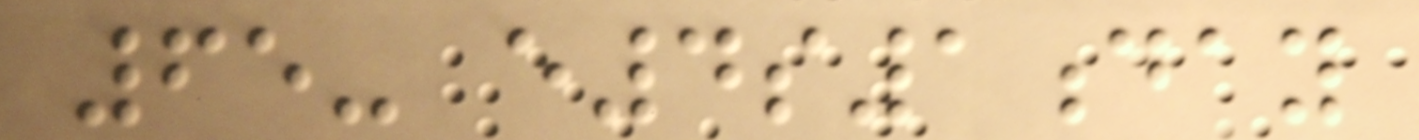65- e4s1day
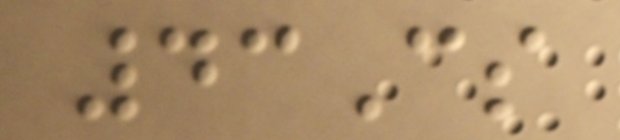43Cs
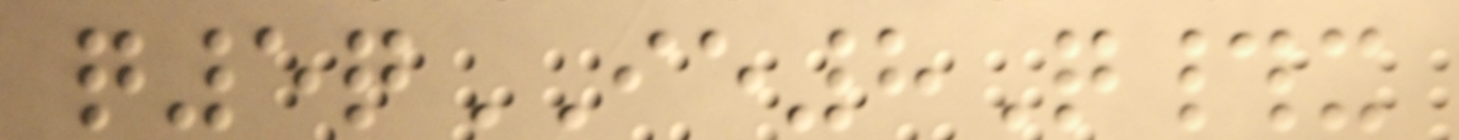q5qIE8Q#x
